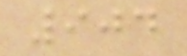904
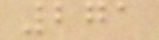271
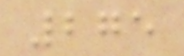275
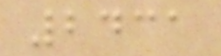2431
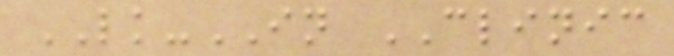LK-IN CLINIC
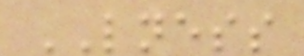LNESS
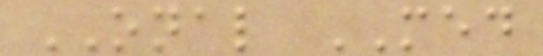ONAL MED
